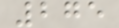275
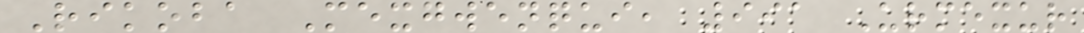Rikoba Mexgwenqui, 991 Urmexur
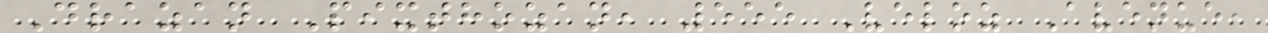Drazan Pixthozan, 555 Veloz Avenue,
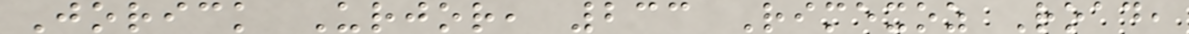Jorick Urjor, 233 Rimexoz Road,
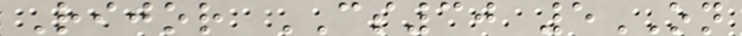Rijor CS30 5ON
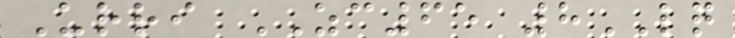Urri ZC65 8LQ
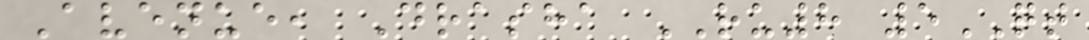Avenue, Drasha RU8 5QT
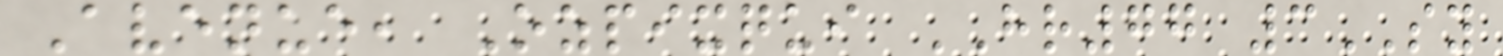Avenue, Ozpixqui HR77 3SY
